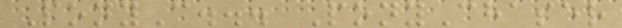PonyC... PonyChaser
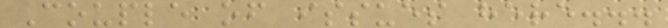Couple of issues here...
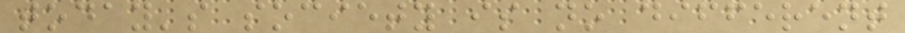today's society is no different
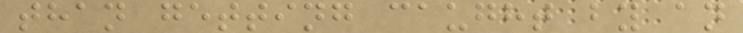than getting caught by an
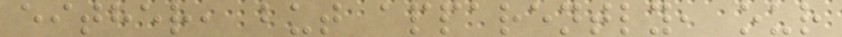either, but apparently, our
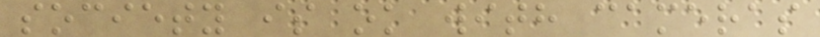society is ok with cameras
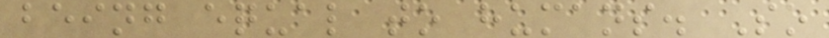being equal to humans. So
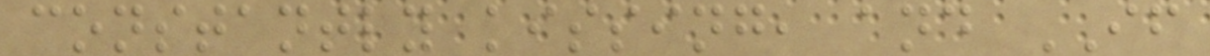constantly kissing, and IF
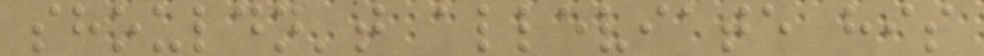shouldn't alleviate his
